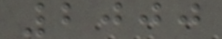2000
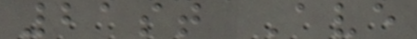21st Ave
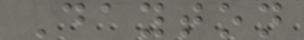Dayton
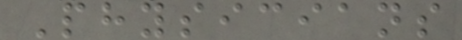Physicians
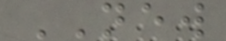NEW
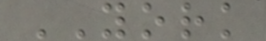YORK
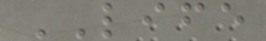LIFE
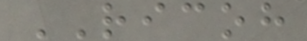RICOH
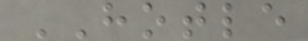HOTLE
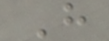H
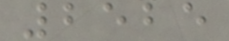2525
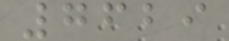7629
